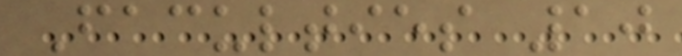Faculties 10
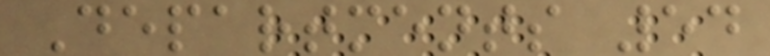Departments 54
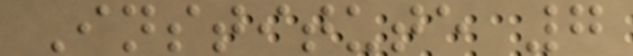Institute 7
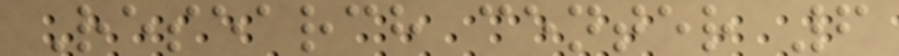Research center 6
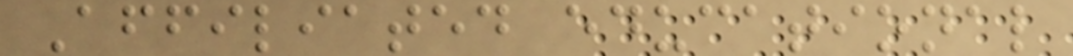Affiliated educational
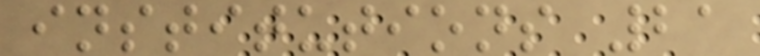institutions 21
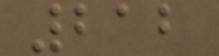212
